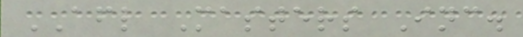AFL Masters Inc.
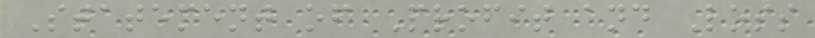Statement of Profit and Loss
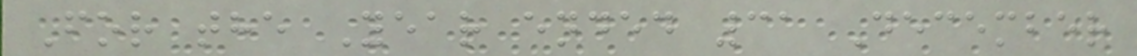For the Year ended 31 December
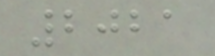2021
